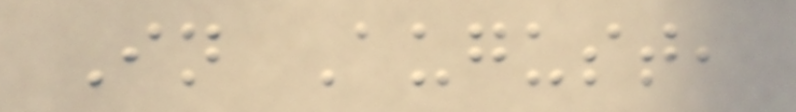In August,
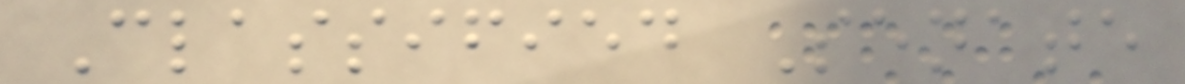Classified Senate
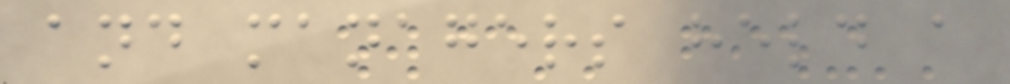and managers held a
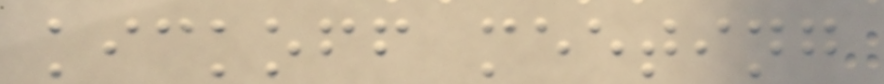kickoff meeting
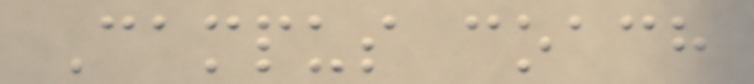Campus coach
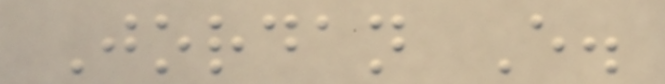Jordan E.
